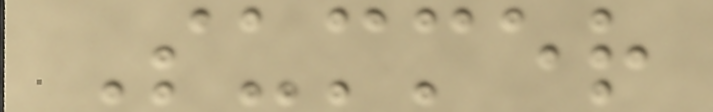Summer
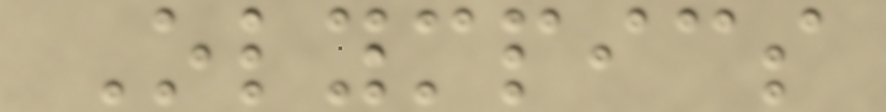Olympics
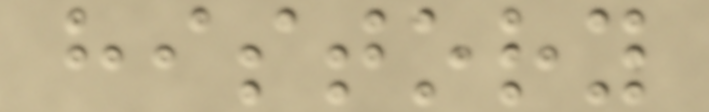history
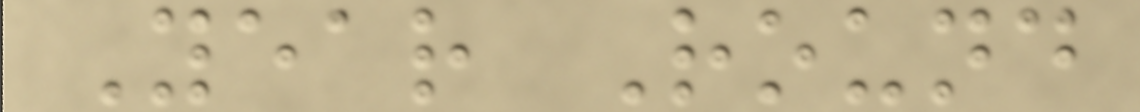Year Round
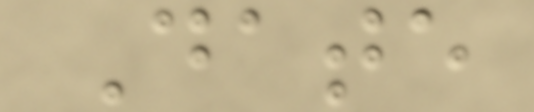Date
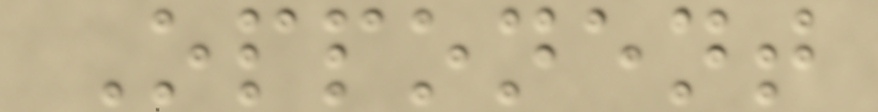Opponent
